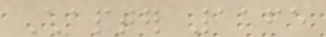Chapter 1165
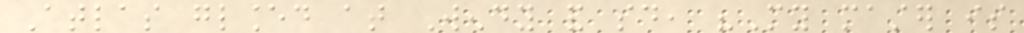Atlas glanced at Wendy and said, "My master is
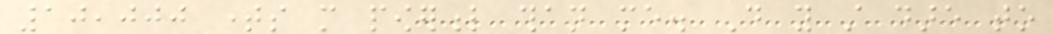10,000 times more powerful than me. Do you still dare to
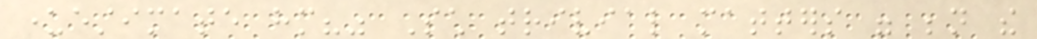underestimate him?" Such trivial matters were beneath the
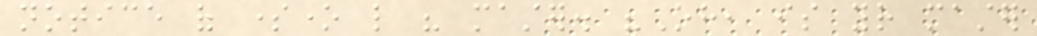notice of someone like his master. "Oh, is your master
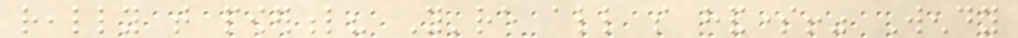really that powerful? You're all so handsome!" Wendy
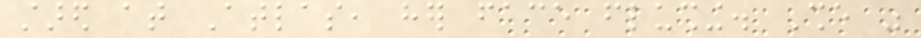stared at Atlas, her face flushing. She was
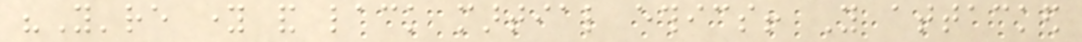"You're young and lack martial ethics! You attacked
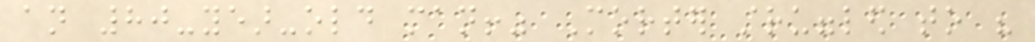an 80-year-old man!" Morter struggled to his
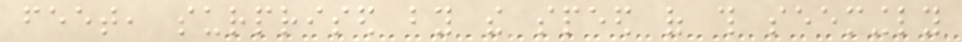feet, surprised by the speed of this seemingly
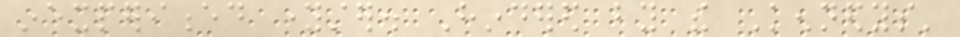inexperienced youngster. Hindered by the Kennedys'
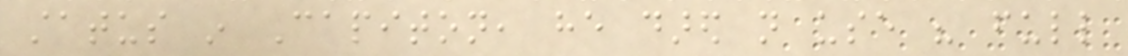status in Capiton, he dared not use his full
